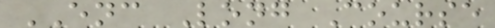ENC Long Course
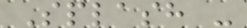Splash -
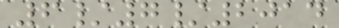6/7/2014
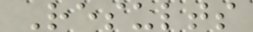Results
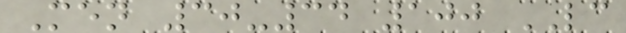Men 30-34 100 LC
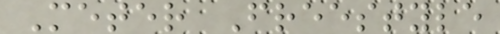Meter Freestyle
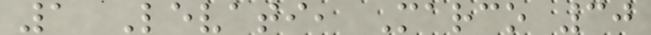1 Levati, Marco 30
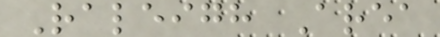Raleigh Area
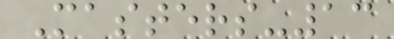Masters-13
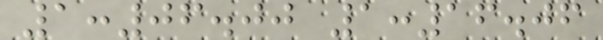1:06.00 1:16.06
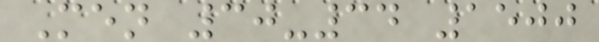Men 30-34 1500
